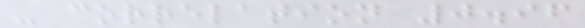- correlation 0.96
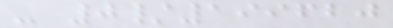- 0/199620
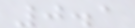0.1
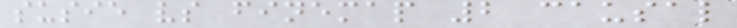susie vs finemap 2 causal
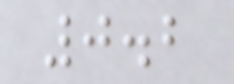0.2
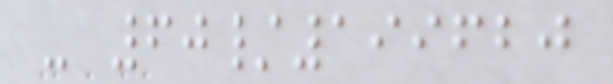- 60/199620
